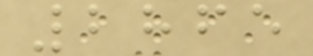2865
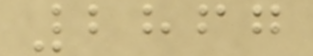2867
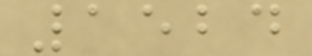1524
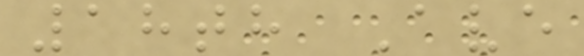18th Ave
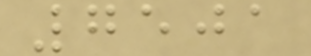7501
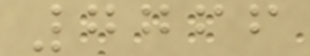7766
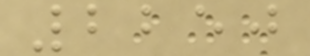2250
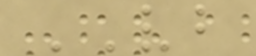VB
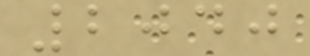2040
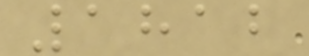1812
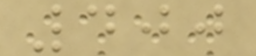400
